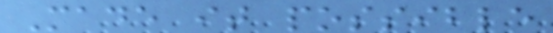Made it possible
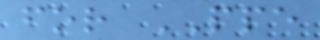for PPE
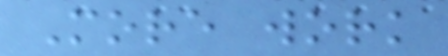More work
